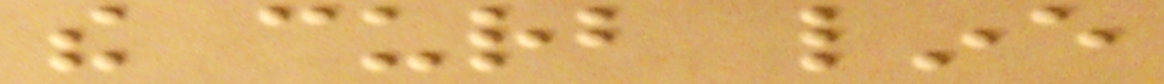the curb line
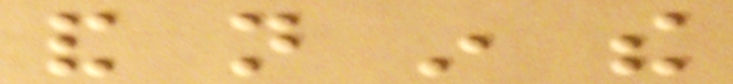and not in the
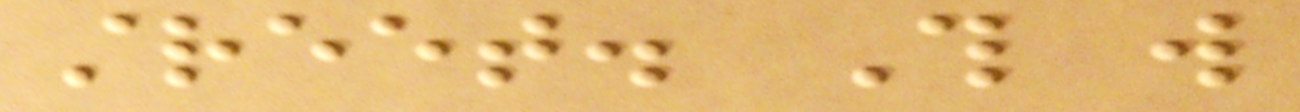street. This will
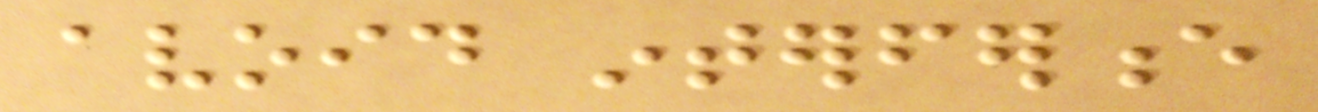avoid interference
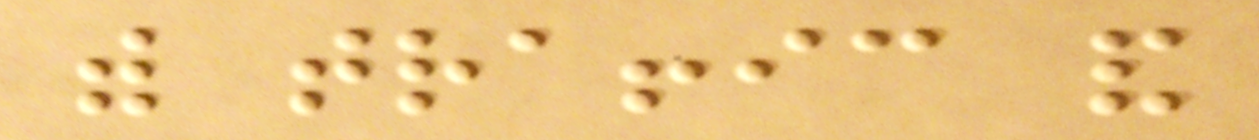with traffic and
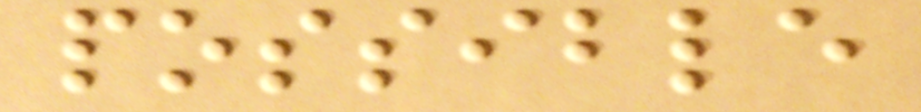possible
